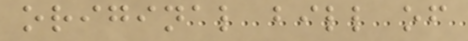original bill of
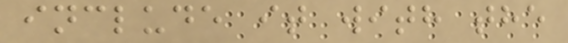include it with the
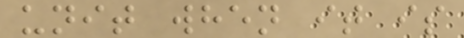unit when it is
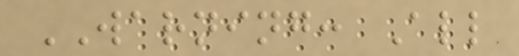WARNING: All
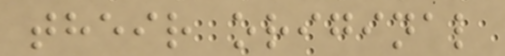their original
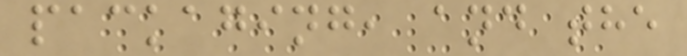packaging, and the
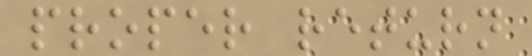proper return
